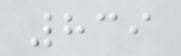839
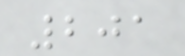201
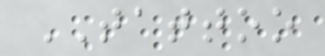TATTOO
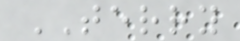TERRY
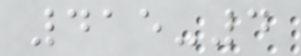415-4
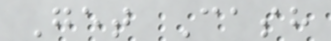Get Cash
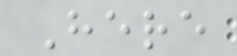Here
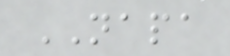NAPA
